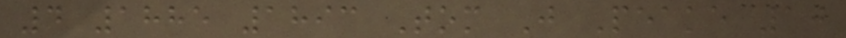4 1885 1893 Tom J Peake 10
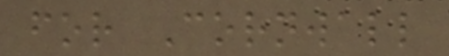for Cornwall
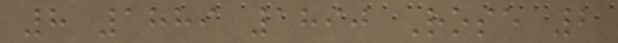8 1889 1890 Rose 2
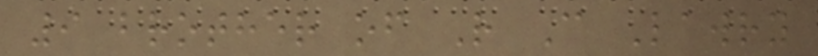9 brother of R C Lawry
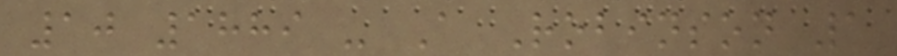10 1889 - A Robinson 1
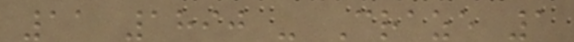11 1890 - Craze 1
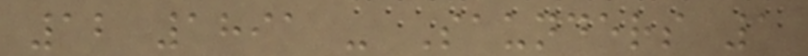12 1891 - Saunders 1
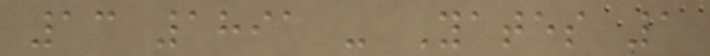13 1891 - Yates 1
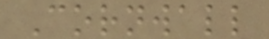Cornwall
